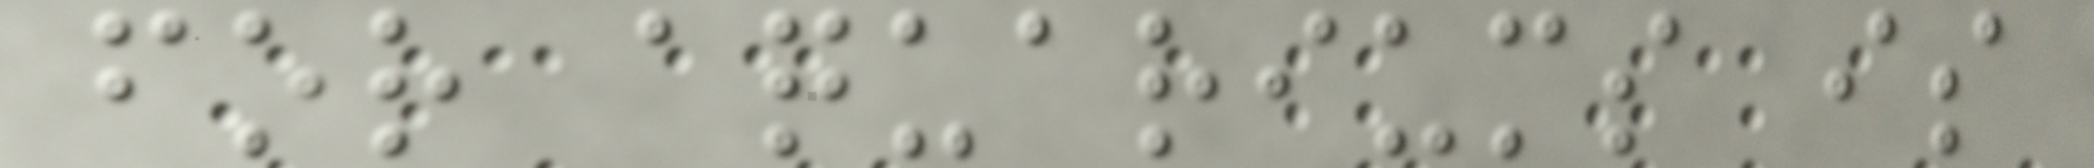for aquariums is
